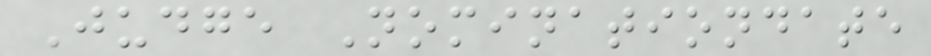Judge Nominationdate
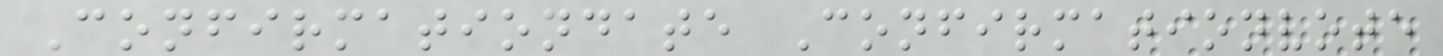Confirmationdate Confirmationvote
